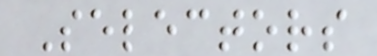Selectors
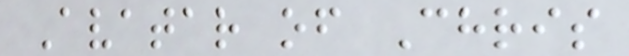Avatar of Chris
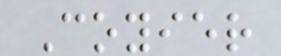Coyier
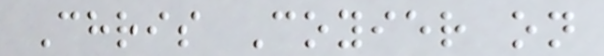Chris Coyier on
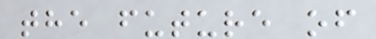the future of
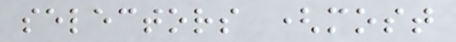selectors (most
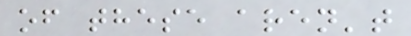of these aren't
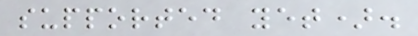supported yet).
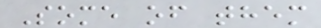Some of them
